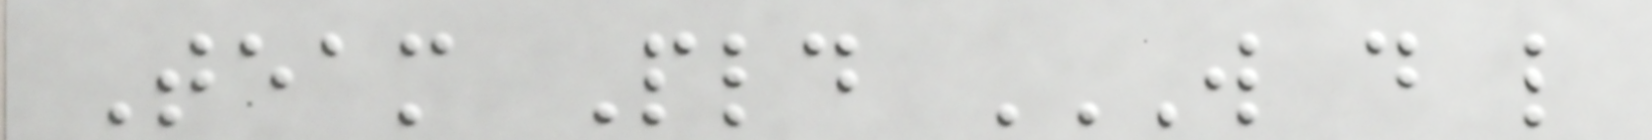Team Pld W D L
